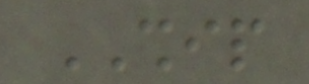SHIP
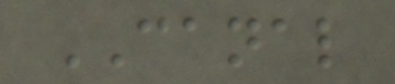CANAL
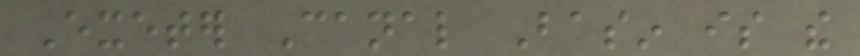Exeter Canal Basin is the
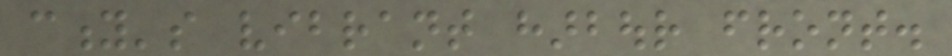city's vibrant harbour front.
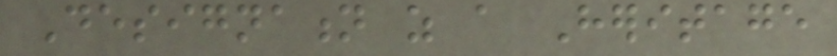Designation as a Heritage
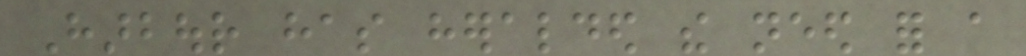Harbour has heralded the need for a
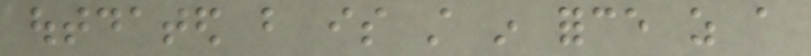outdated but is still in force as a
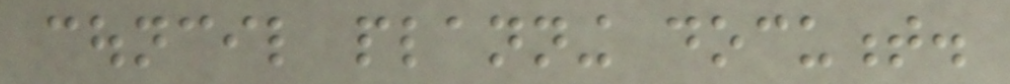council planning document.
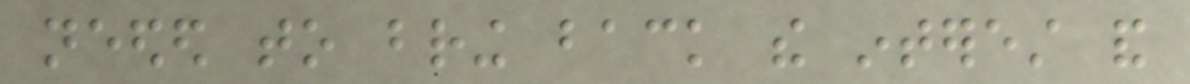needed to bring back the interest and
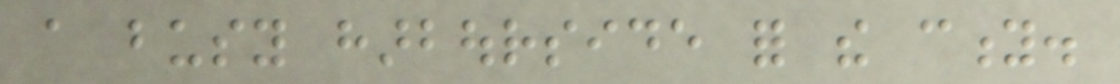a busy harbourside for the city.
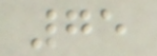75
